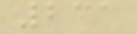231
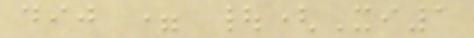dij = |(Xi1
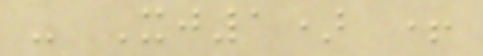- Xj1) +
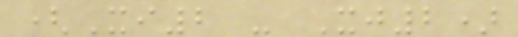(Xi2 - Xj2)
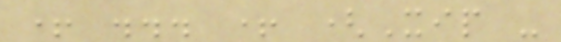+ ... + (Xip -
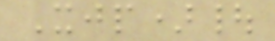Xjp)|
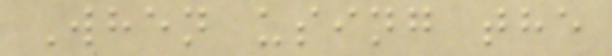When using the
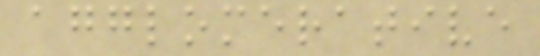agglomerative
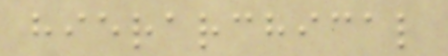hierarchical
